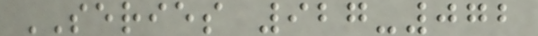SERIES 927-072
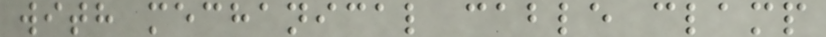with mechanical cable clamp
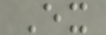Ex
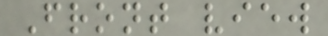Front view
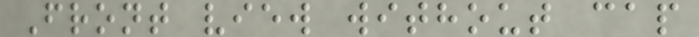Front view without cap
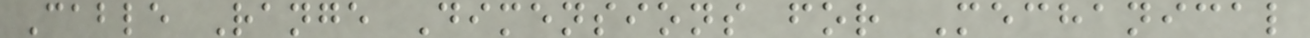Cable Range Dimensions for Mechanical
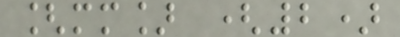[mm] (2)
